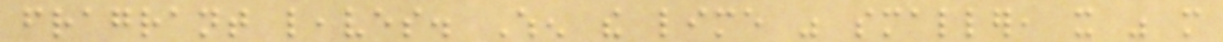fragrant leaves. When the lime was smaller, it was more
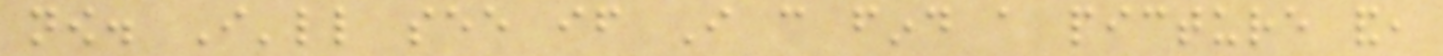now. I'll see if I can find a picture and,
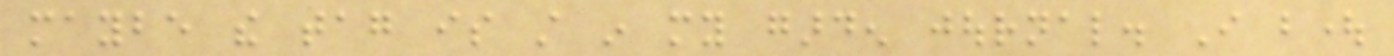maybe the tag is still in my garden journal. I bought
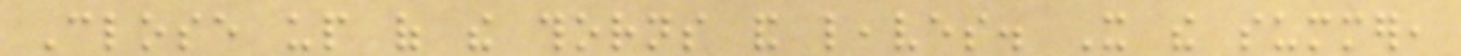Close up of the thorns and leaves. It the summer,
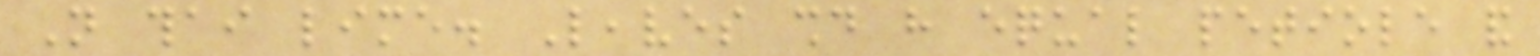Not thai lime. Leaves should have equal petiole and
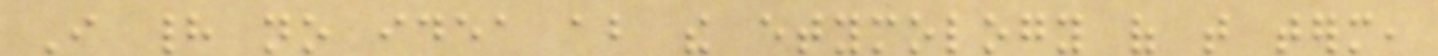I had no idea about the etymology of that term,
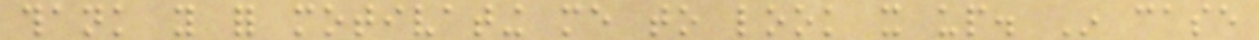thank you for motivating me to look it up. In case
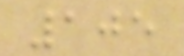105
